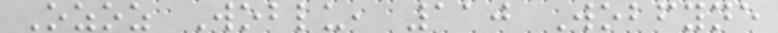Ozoz Woblu, 110 Wobfyne
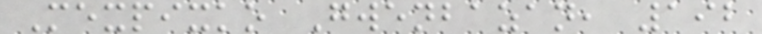Mexpixko Gwenbazan, 192
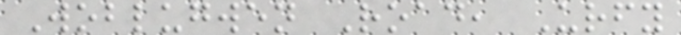Woblugwen Road, Urfy
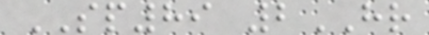SP89 2HR
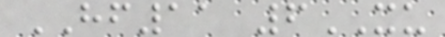HF11 6XU
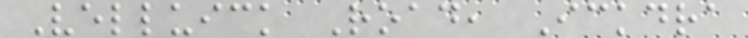Velluick Road, Ickdra
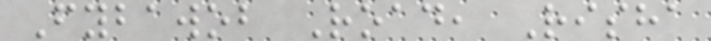Fybawob Road, Risha
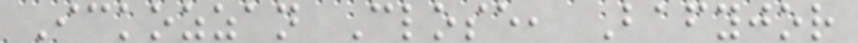Ickozzan Close, Bafyjor
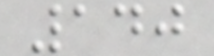140
